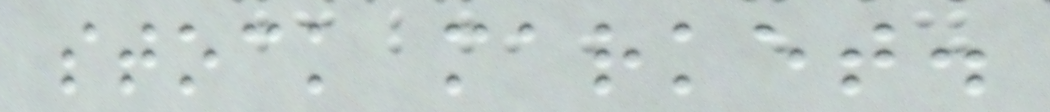stock market.
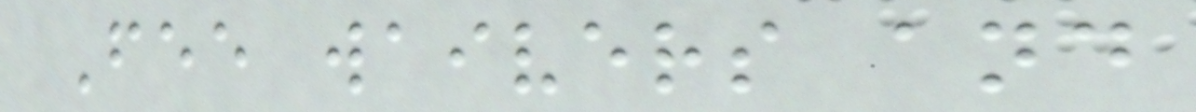Fee waivers and
